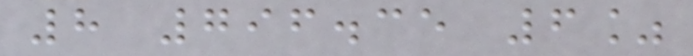8 796.35 6%
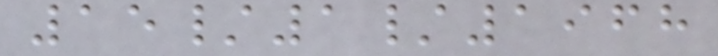15/1/1968
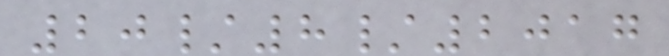20/8/2017
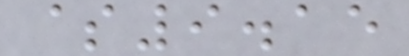$9.15
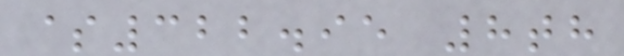$322.95 8th
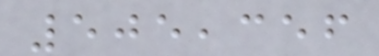505,356
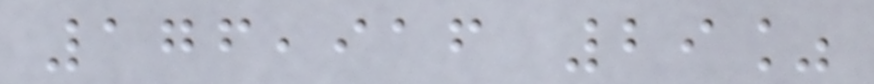176,916 29%
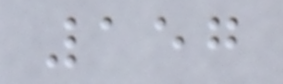157
